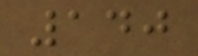140
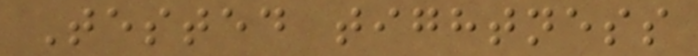Tested tightness
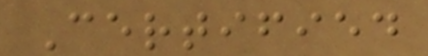Certified
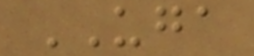UGA
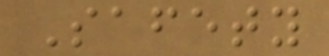Safety
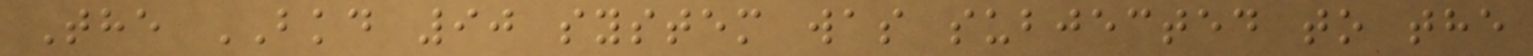The BKD 90 system was subjected to the
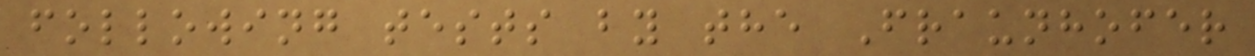following tests by the Fraunhofer
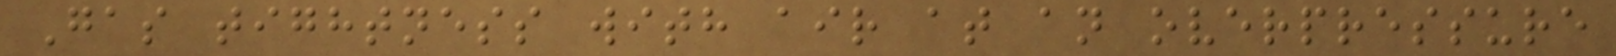Gas tightness with air at an overpressure
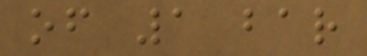of 1 bar
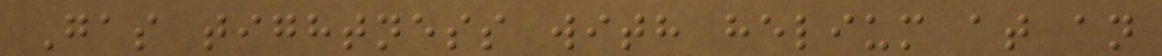Gas tightness with helium at an
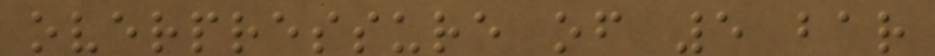overpressure of 5 bar
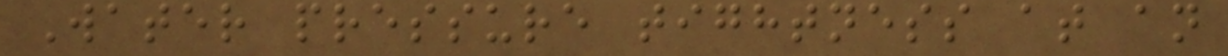Water pressure tightness at an
